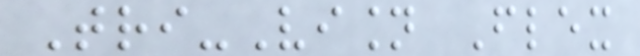Tri-Vision Flex
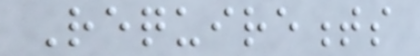Requirements
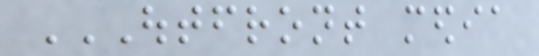OUTFRONT MEDIA
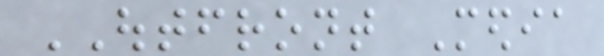OUTFRONT Media
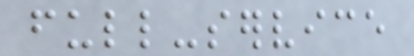full-service
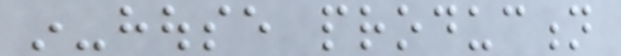in-house production
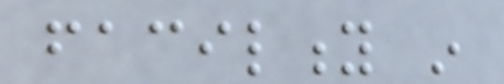facility in
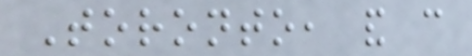Toronto, and can
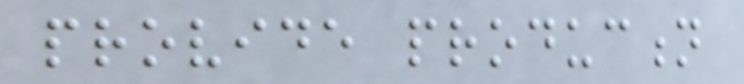provide production
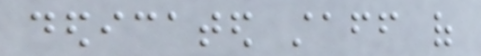dedicated staff of
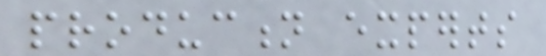production experts
